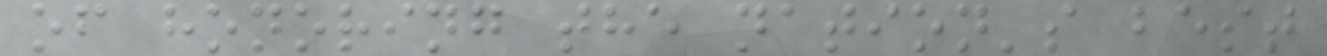of honoring the nation's best
